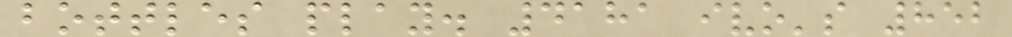bottles play. 4181 ivo's 852
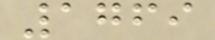1769
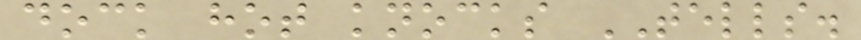dock hot knocks TELLS.
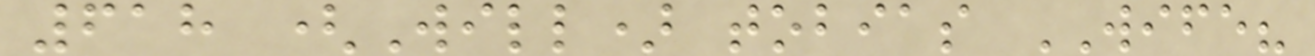618 (Will) tobias WIFE?
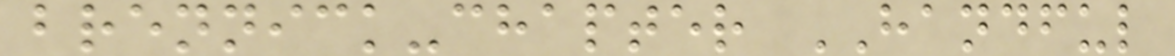brennick-chapter HANDFUL
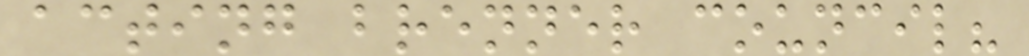acting brenner council?
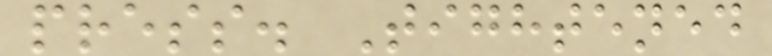press. Tightened
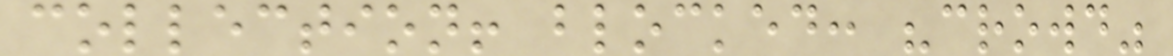collection! blocked: "crowd"
